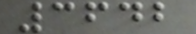3642
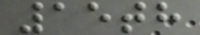15th
